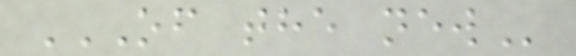OF THE NEW
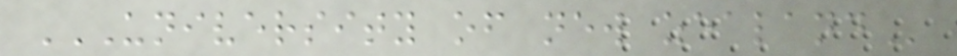UNIVERSITY OF NEW ZEALAND
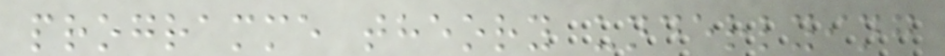programme theory underlying
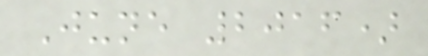June 2016)
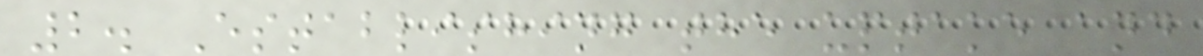2. Establishing the uptake and
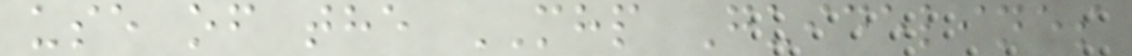use of the MHP Guidelines
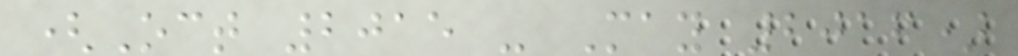(Oct 2015 - May 2016)
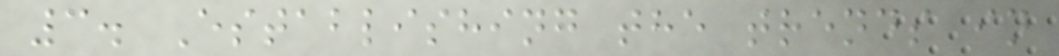3. Establishing the trends in
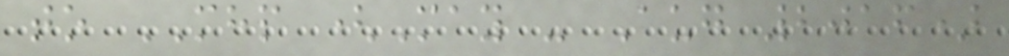to MHP (May - Aug 2016)
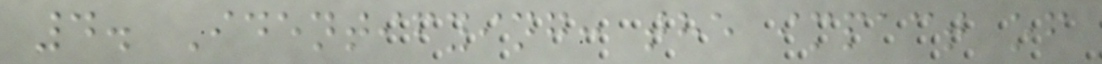4. Identifying: the impact of
